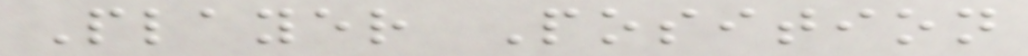Player Position
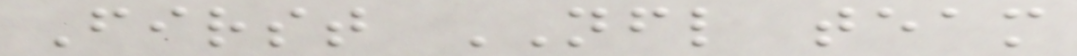First NFL team
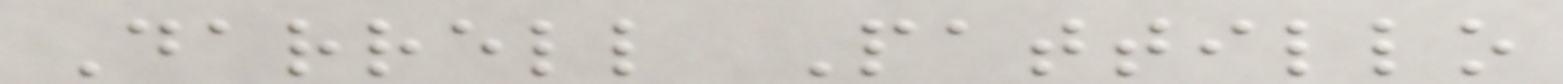Darrell Pattillo
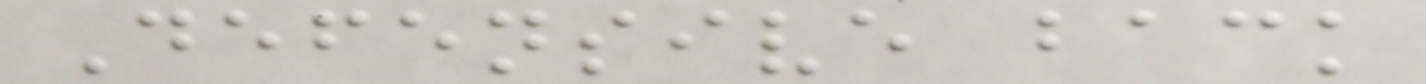Defensive back
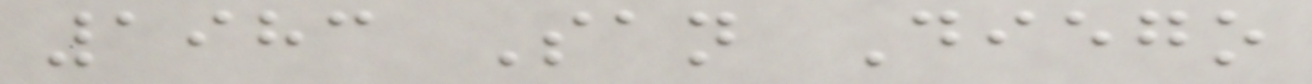1983 San Diego
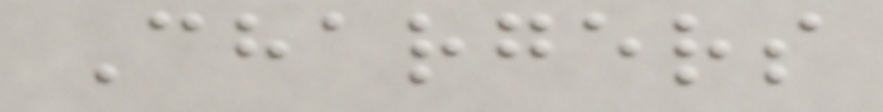Chargers
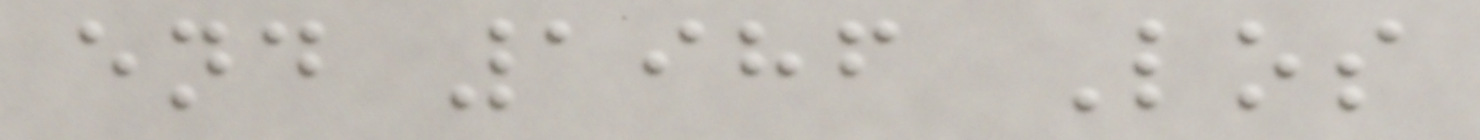end 1986 Los
